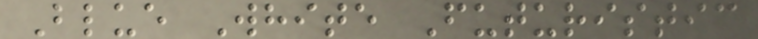Blue White Futuristic
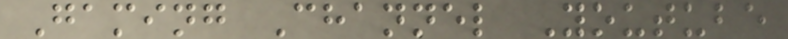Gaming Channel Youtube
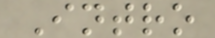Intro
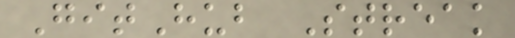GitHub Streak
